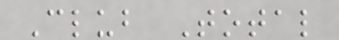Club Total
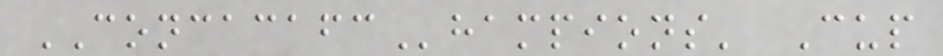CONCACAFChampions' Cup
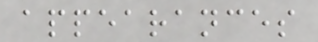appearances
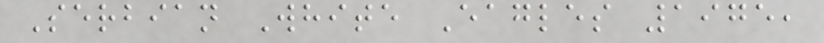Serbian White Eagles 1975,
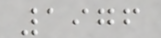1976
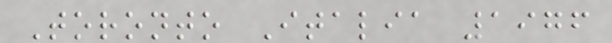Toronto Italia 1976
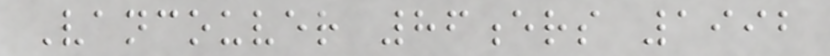Vancouver 86ers 1992
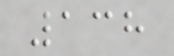138
